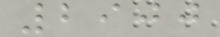2900
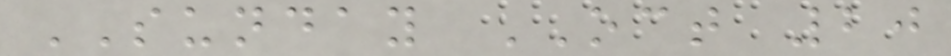SUNDAY OCT 20
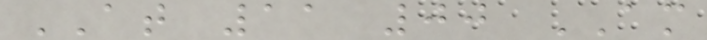AT 11 00 AM
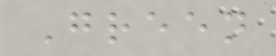Green
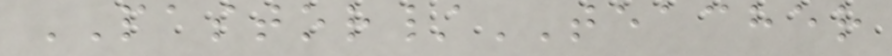PASTOR/TEACHER
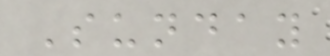Sunday
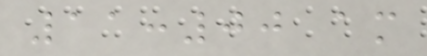11:00 am
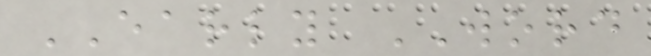EARLY WORD
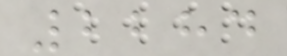2284
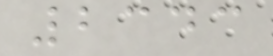2343
